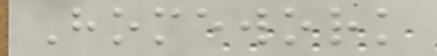Homework
